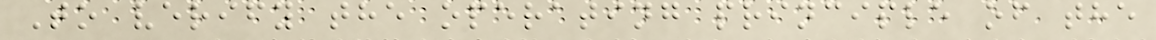To verify the operating principle of the
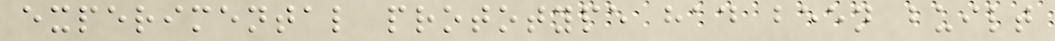experimental prototype had been built
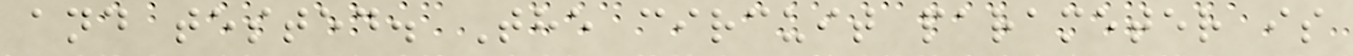and tested. The circuit parameter is
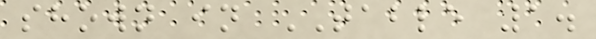shown in TABLE 1.
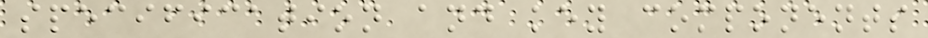specification and key components
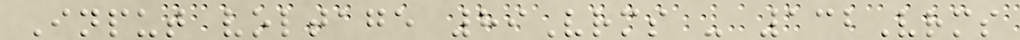Input voltage 89Vrms - 132Vrms
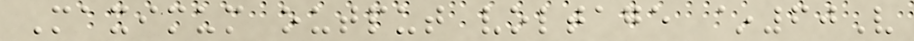Maximum output voltage ~60V
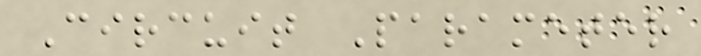Circuit Parameter
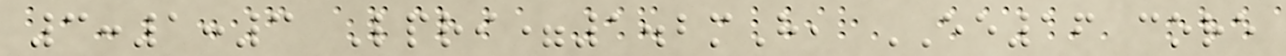3:1:3 Lpri=1.2mH, EE16 core
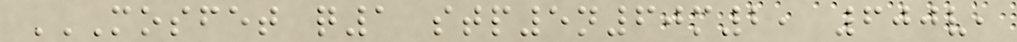MOSFET Q1 STP5N60M2, 600V,
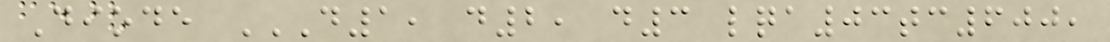Diode D1, D2, D3 LQA03TC600,
